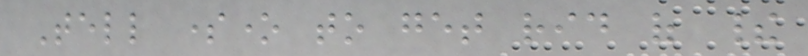Tell someone to get rid of their
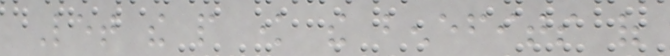Let the people know the benefits of
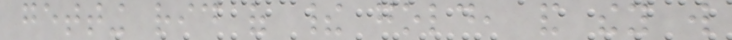getting rid of their gold, and they will
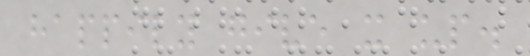happily give it up.
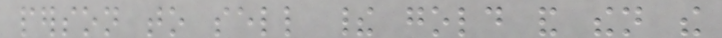person to sell their gold and then the
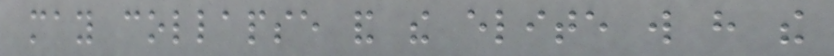may collapse and the elite will have the
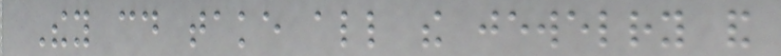They could take all the jewelry and
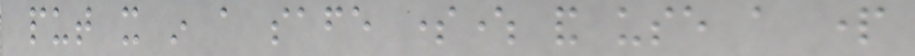put it in a safe somewhere and use a part
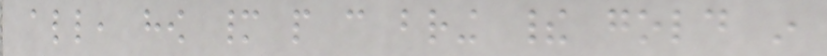all, how many people can bring their gold in
